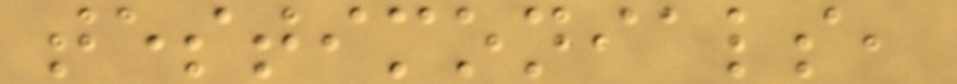testimonials,
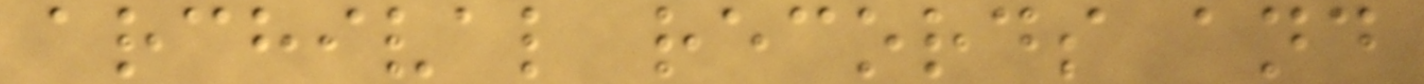archival records and
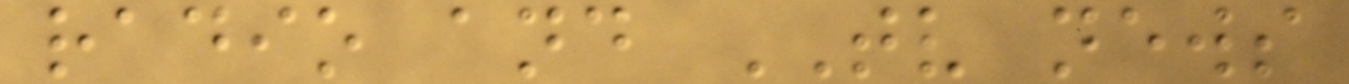radio and TV news
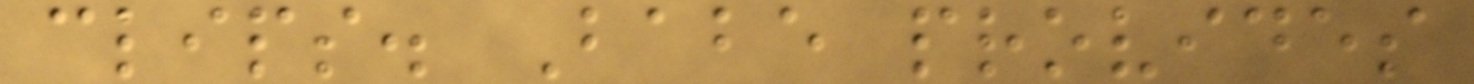clips. Babe provides
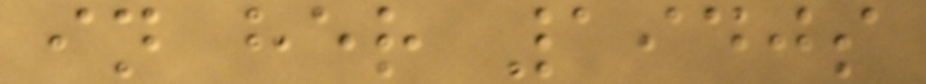in her 1940s
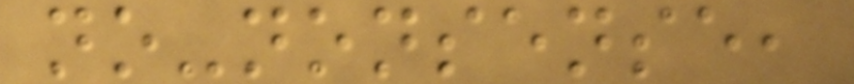no-nonsense,
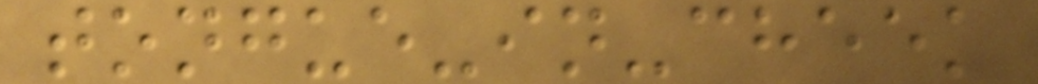tongue-in-cheek
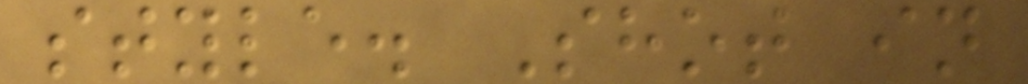style. Shot in
